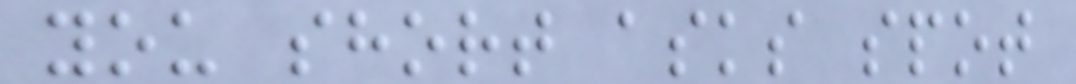you short asks spot
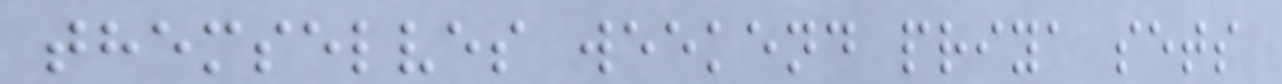themselves weekend priya sets
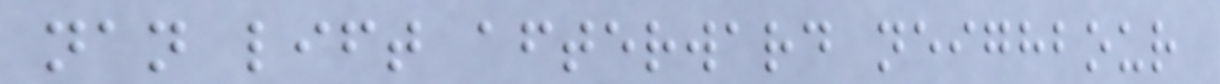nan lift afterward neighbour
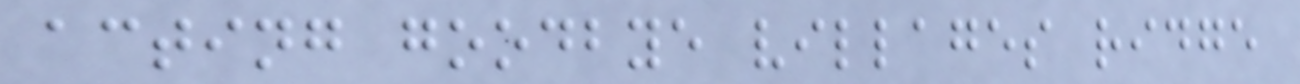acting goodbye villages ridge
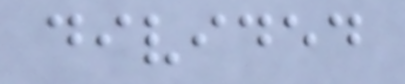divided
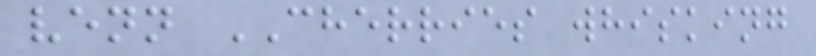venn CHERRIES whisking
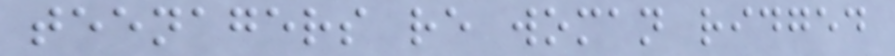teenagers re woman ridged
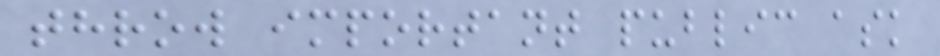throw important public ask
